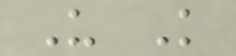U K
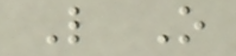L O
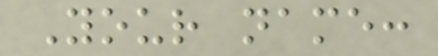Your name:
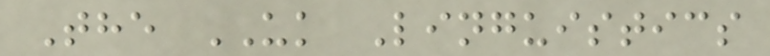The UK Linguistics
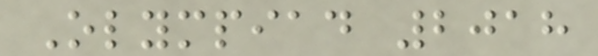Olympiad 2018
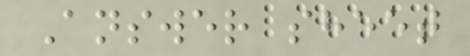Answer sheet
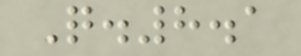Q.8.1
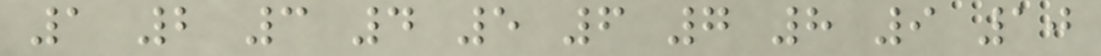1 2 3 4 5 6 7 8 9 10
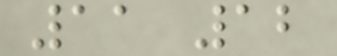11 12
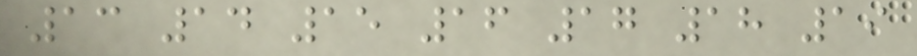13 14 15 16 17 18 19
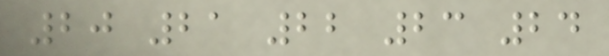20 21 22 23 24
